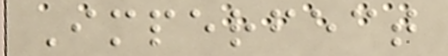Imperfect
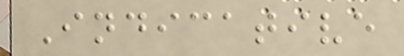Indicative
